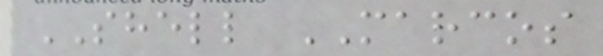SHELL MARCOS
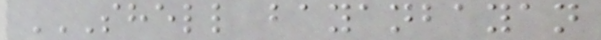SHELL BAYANBAYAN
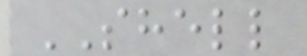SHELL
